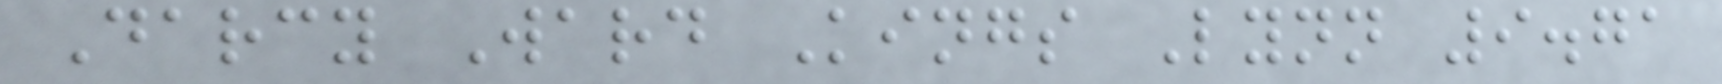Darcy Ward Kings Lynn 9.71
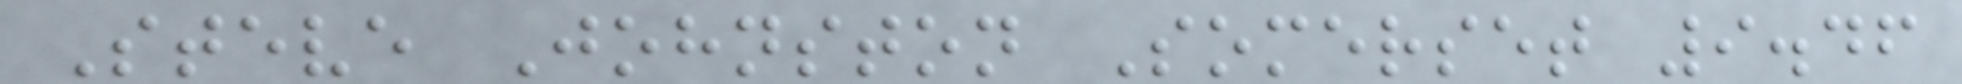Steve Johnston Somerset 9.46
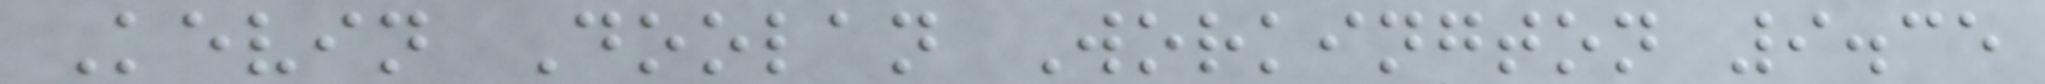Kevin Doolan Workington 9.35
